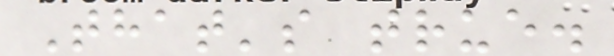That's true.
